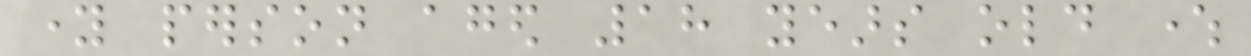young person aged 18 years old where
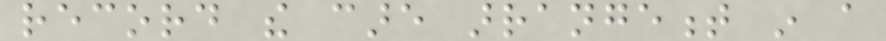record the care arrangement in a
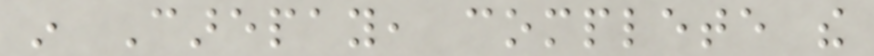in Carepay, complete the
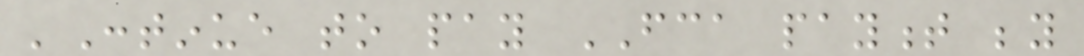'Continue to pay FCA payment beyond
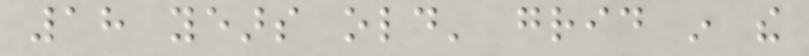18 years old' grid in the
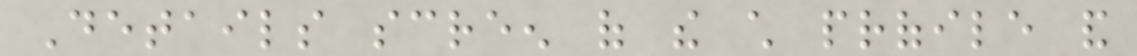Details screen of the child profile and
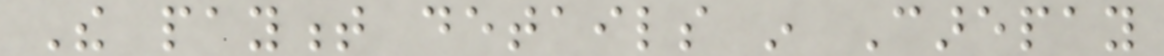The payment details in Carepay
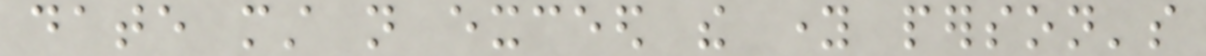date must not exceed the young person's
